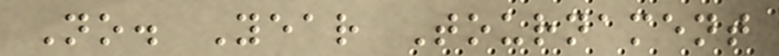No. Year Tournament
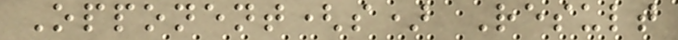Opponent(s) Result
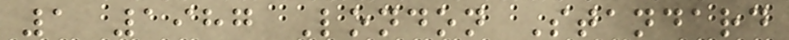1 1987 London Standard
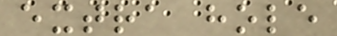extra hole
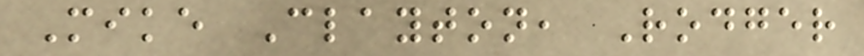Mike Clayton, Rodger
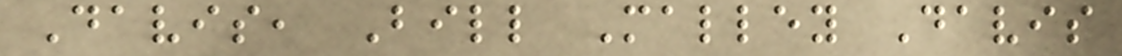Davis, Bill Malley Davis
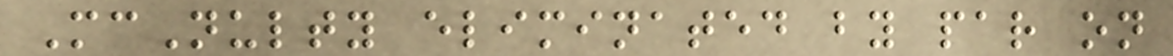McNulty eliminated by par on
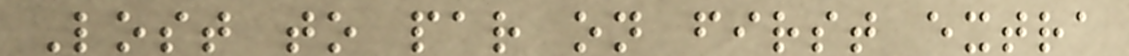Lost to par on first extra
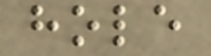hole
